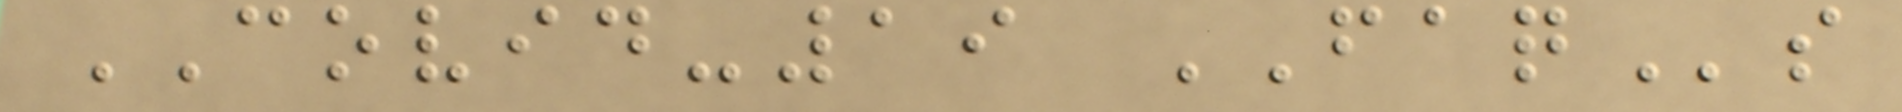COVID-19 FAQs
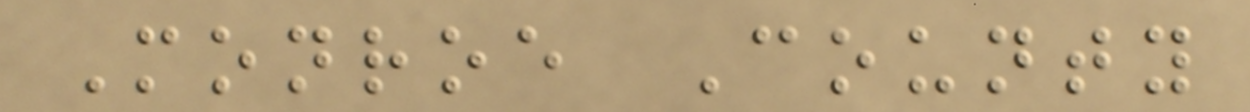Monroe County
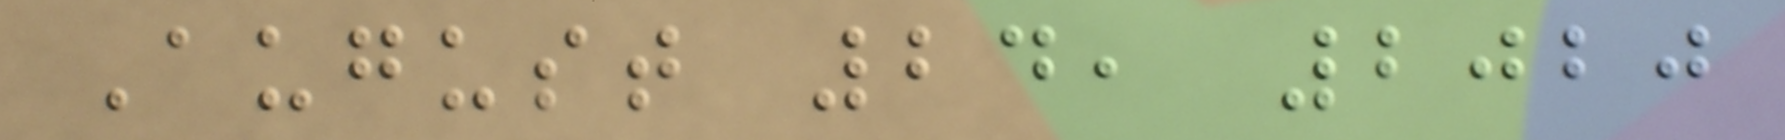August 24, 2020
